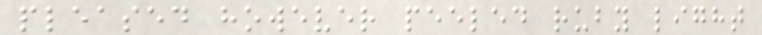pleased however peeled ruby light
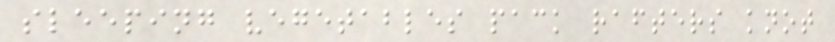sleeping vegetables pack rafters knot
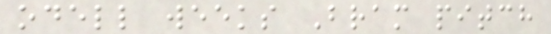odell weeks Bram pitch
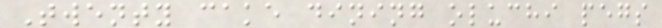Twenty cake dining oluchi pegs
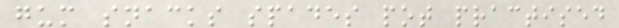gum snacks spades pot practised
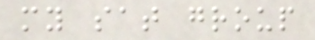my sat group
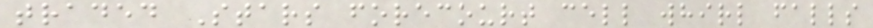traded Stars forecourt cell whirl falls
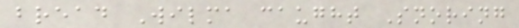bread Wilma caught Snoring
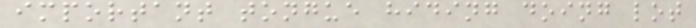important tongue hiding doing lot
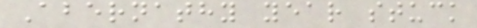Abernathy year stuck
